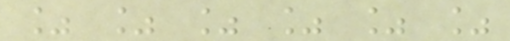% % % % % %
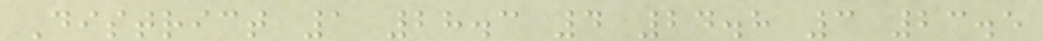District 1 28.3 4 24.8 3 23.5
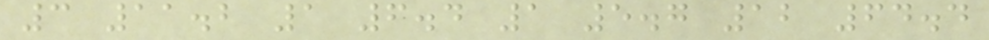3 11.2 1 6.4 1 5.7 12 64.4
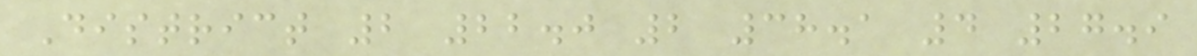District 2 22.0 2 38.1 4 27.9
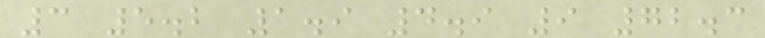3 5.2 1.9 4.9 9 72.3
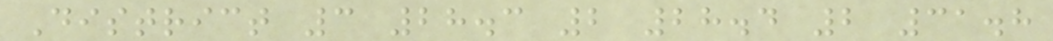District 3 28.3 2 28.4 2 31.8
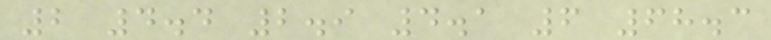2 4.4 2.9 4.1 6 68.3
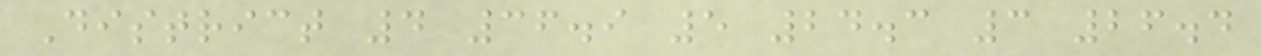District 4 36.9 5 24.3 3 26.4
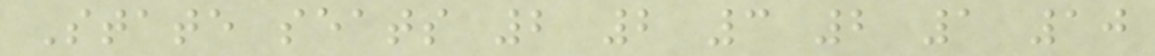State seats 2 2 3 2 1 10
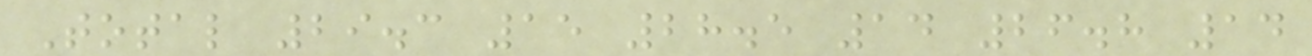Total 29.3 15 28.5 14 26.8 14
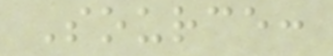Source:
